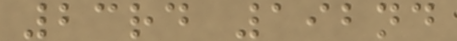23rd 192nd
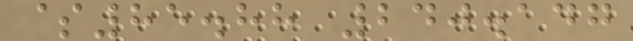$85.88 240.147
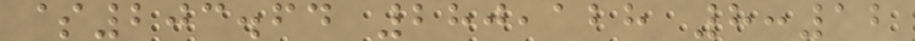$203.64 280,128 8:12
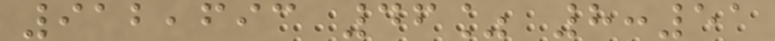912,693 46% 8:51
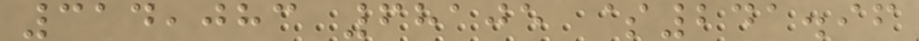314,083 68105 $241.96
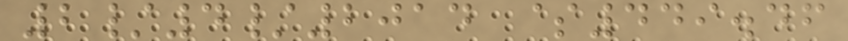2/4/2014 $449.46
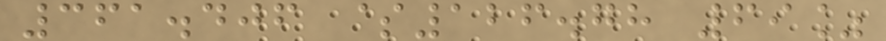361.406 $126.78 69%
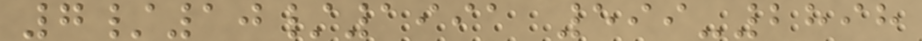7/10/1991 599-2898
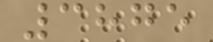3875
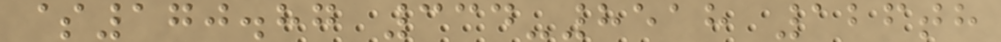$170.87 334-8518 126th
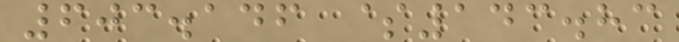603.146 $143.83
